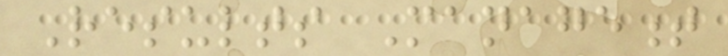Results Management
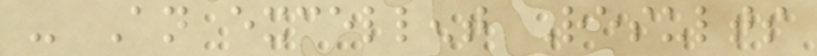- An excellent Results
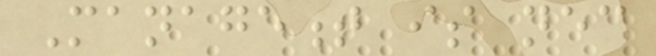Management is necessary
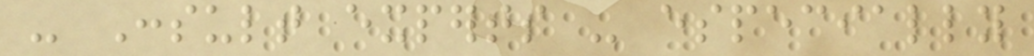- Consult experts - especially
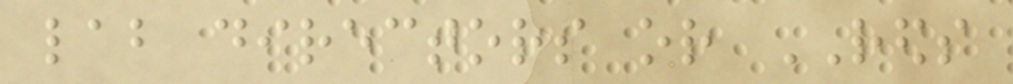lab directors or REDS
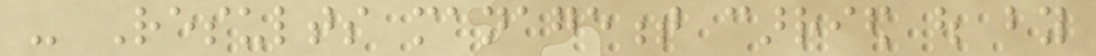- Results management carried out by
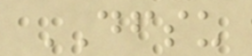DFSU
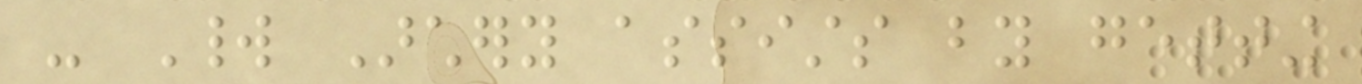- World Archery assists by getting
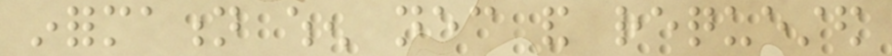information when necessary and requested
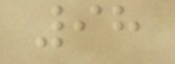98
